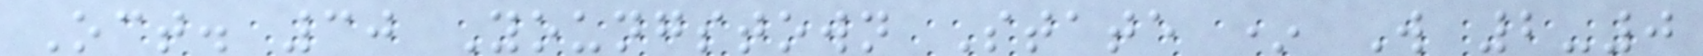Oct. 30 Youngstown State * W 2-0
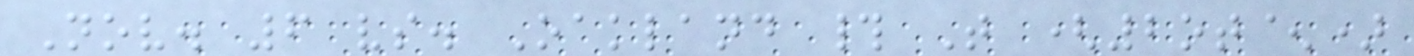Nov. 6 vs. Oakland # T (2ot^)
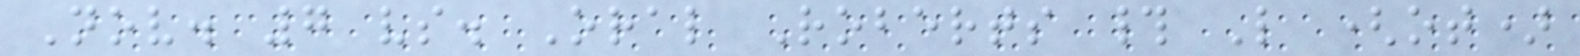Nov. 7 vs. Oral Roberts # L (ot)
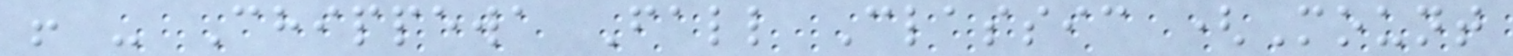! - Chippewa Fall Classic (Mount
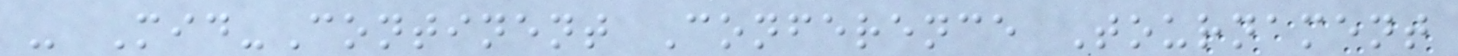- Mid-Continent Conference Tournament
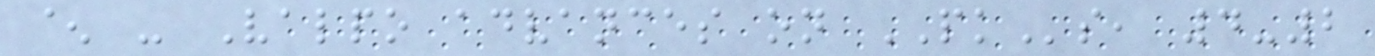^ - Valpo advances on PKs, 4-2
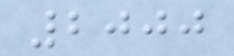2000
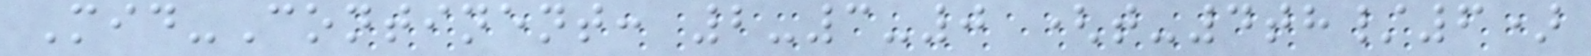Mid-Continent: 2-3-0 (t-4th/6)
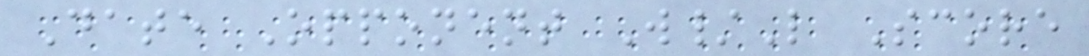Date Opponent W/L Score
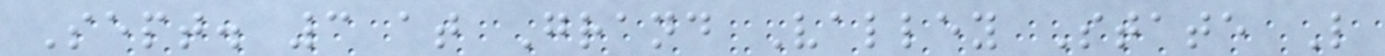Sept. 3 at Grand Valley State L
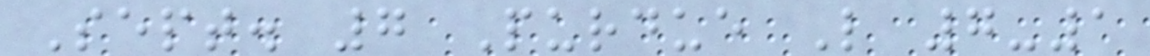Sept. 7 Purdue L 7-1
